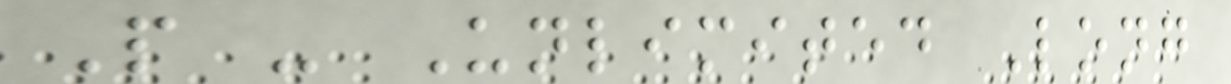P - Unlimited Long
